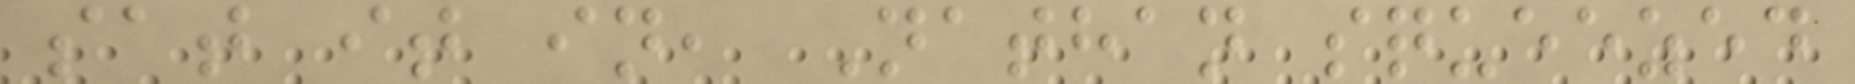sat it in, Nathan squeezed
